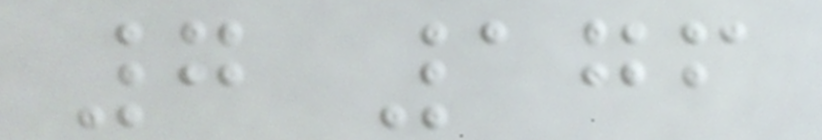7 176
